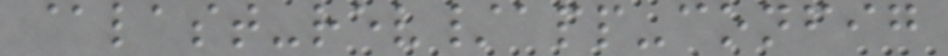@last-rev/app-config
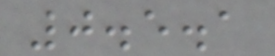0.5.1
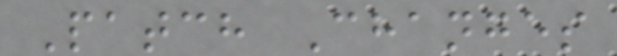Patch Changes
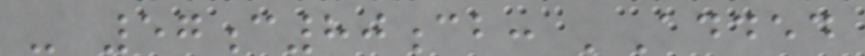- 57c80cb: 'Added
